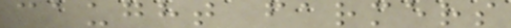caught farmers
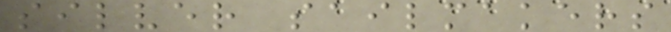silver sailmakers
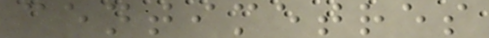centimetres
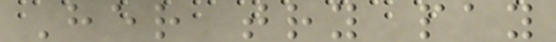Her try pay
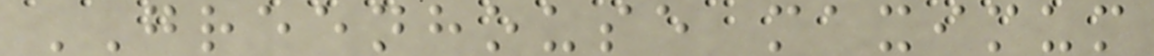GREENHOUSE maximum
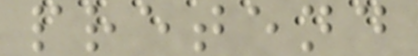pretend
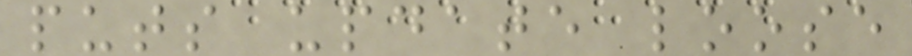puts update loose
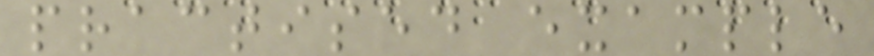practised example
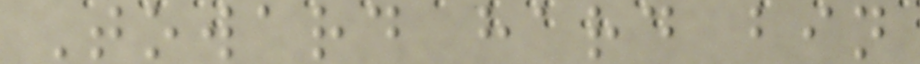Toward hard bin
